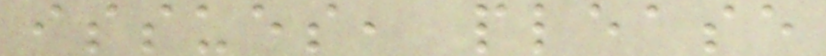issues, please
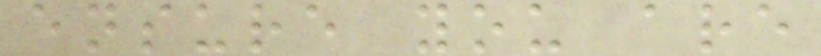ensure you are
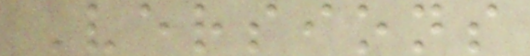Versions
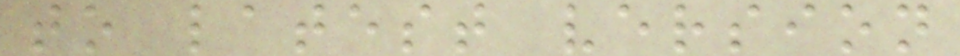to latest version
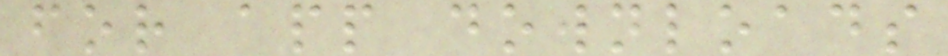for app downloads
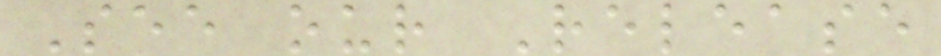See our Release
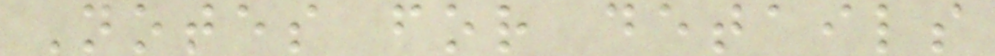Notes for details
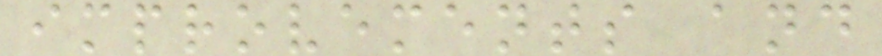improvements and
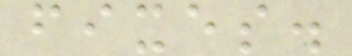fixes.
